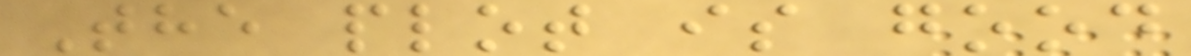The plot is good
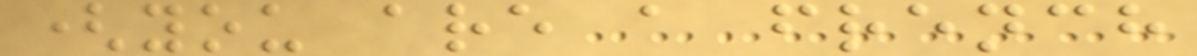(you are a french
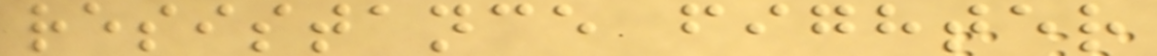resistance fighter
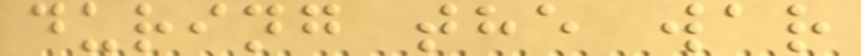during the war
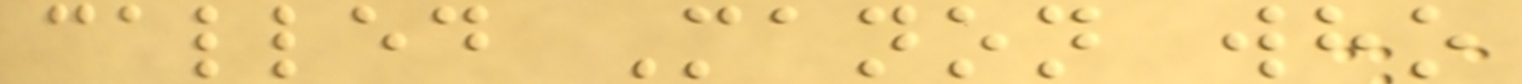called Manon who
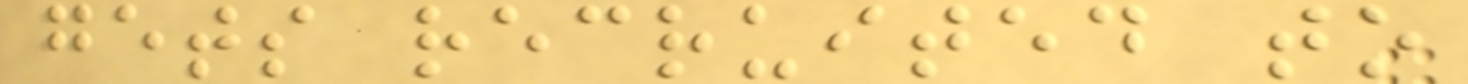gets recruited to
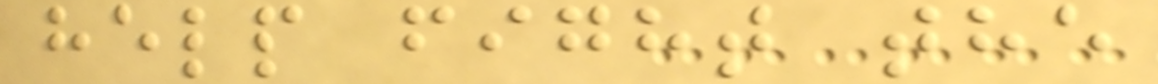help fight the
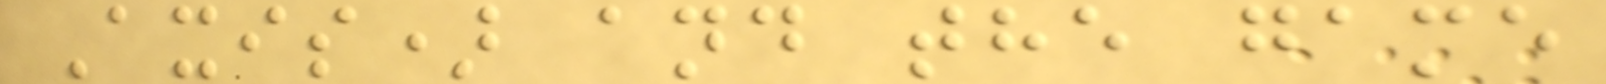Axis) and the game
